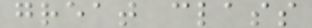great class
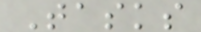Tasks
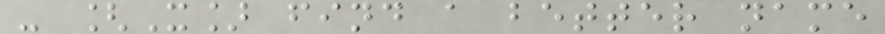- [X] find a better name
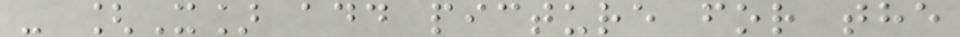- [X] add picture for the
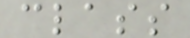class
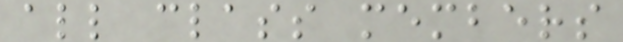all class members
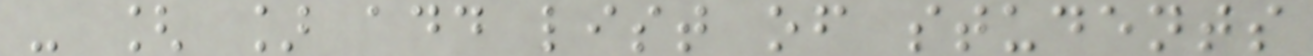- [ ] add list of students
